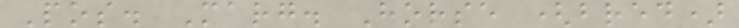Pos. Marg. Horse (bred)
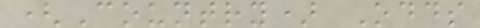(Country) Odds
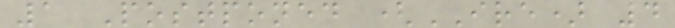1 Postponed (IRE) 4
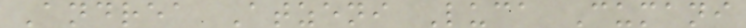Andrea Atzeni Luca Cumani
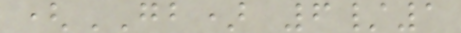(GB) 6/1
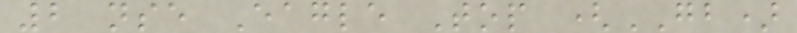2 nse Eagle Top (GB)
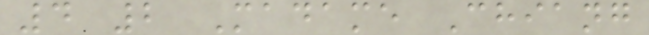4 2 Madame Chiang
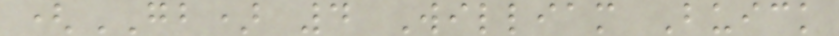(GB) 4 William Buick
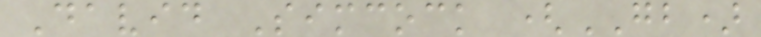David Simcock (GB)
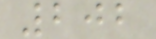202
